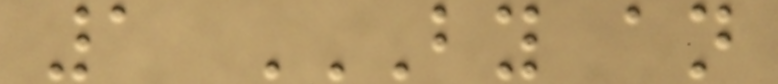1 BY AN
